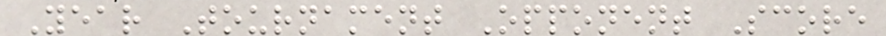Year Tournament Opponent Score
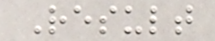Result
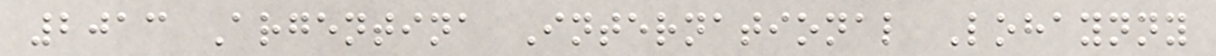2013 Argentina International Lohaynny
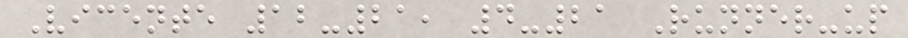Vicente 12-21, 4-21 Runner-up
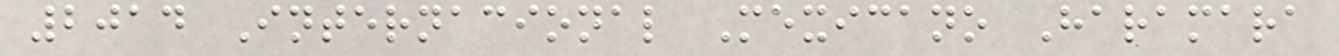2014 Internacional Mexicano Haramara
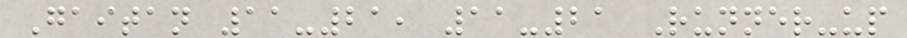Gaitan 11-21, 11-21 Runner-up
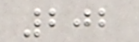202
